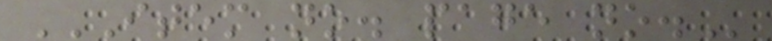ITEM NO. PAGE NO.
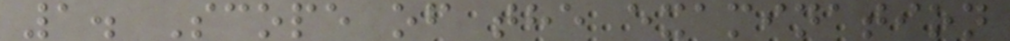1. Scope of the examination
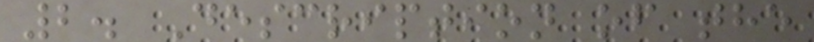2. Description of the
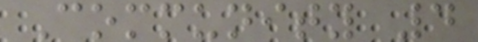Community 4
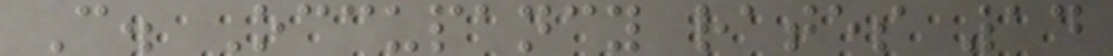C. Occupancy rates 14
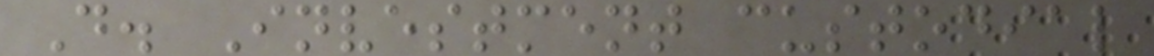D. Investment custodial
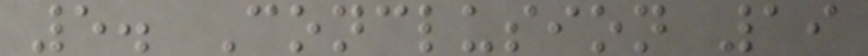5. Conclusion 19
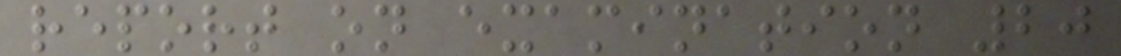report on examination 20
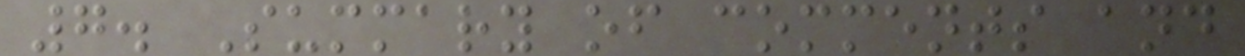7. Summary of comments and
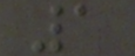1
